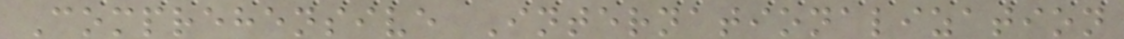Comprehensive Internationalization
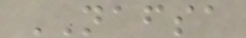NAFSA
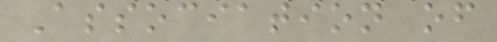Association of
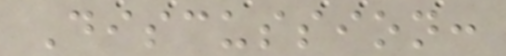Discussion:
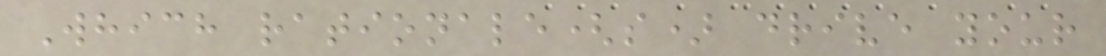Which rationale(s) drive your
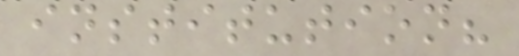institution?
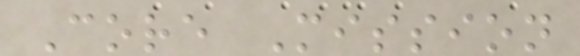Core Mission
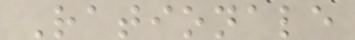Rationale
